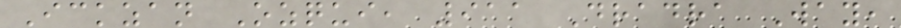Ickzan Ozqui, 911 Dradra Way,
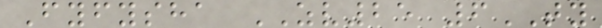Fyfysha ZV25 6TY
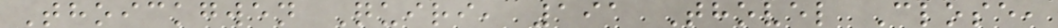Thoickgwen Quiri, 191 Thovel Close,
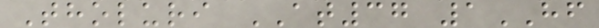Tholuri AT37 1HF
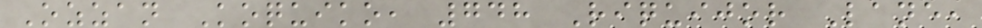Ozzan Koquiko, 748 Riquijor Lane,
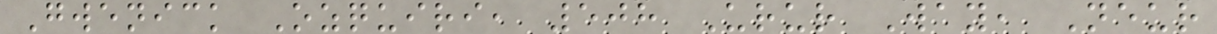Gwenick Ozquiri, 508 Urur Way, Neur
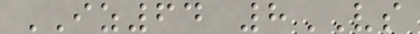IZ64 8VS
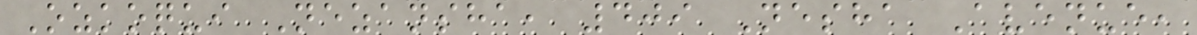Ozkoqui Nezansha, 409 Nesha Avenue,
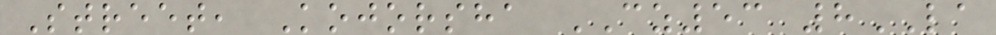Street, Kojorsha CZ53 8LA
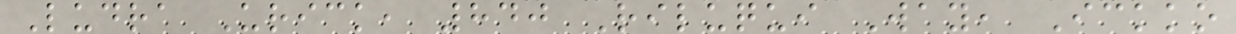Ludra Urick, 840 Riluqui Way, Ickko
